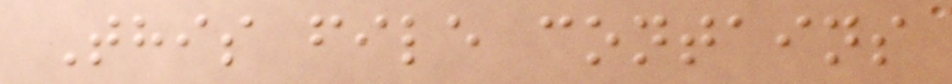This file contains
